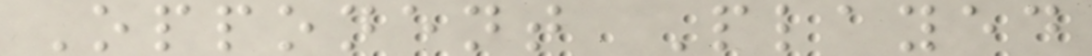Opponent Played
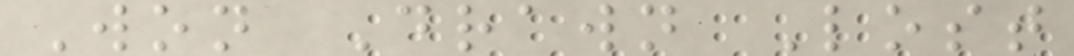Won Drawn Lost
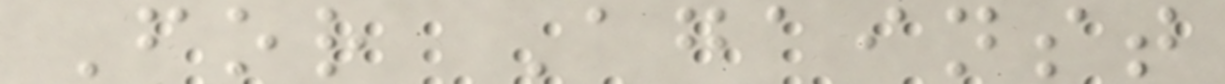For Against
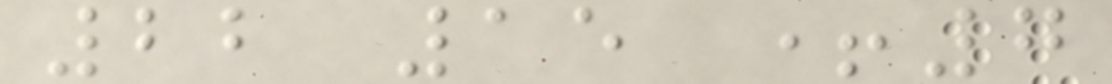22 15 +7
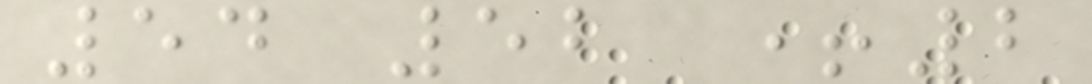54 52 +2
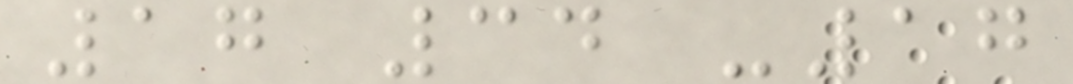17 34 -17
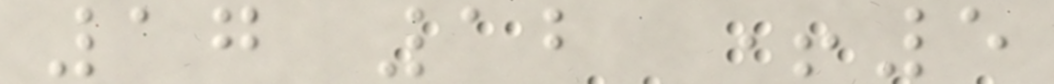17 12 +5
